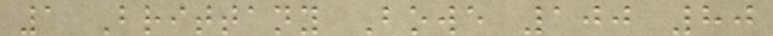1 Brittany Bowe 100 80
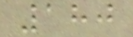180
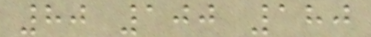80 100 180
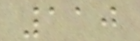110
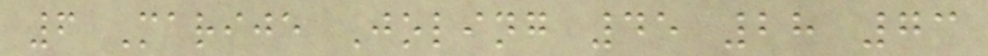6 Marije Joling 45 28 73
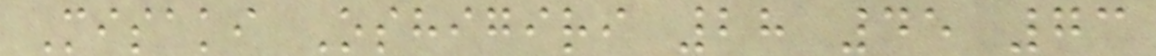Misaki Oshigiri 28 45 73
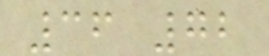36 72
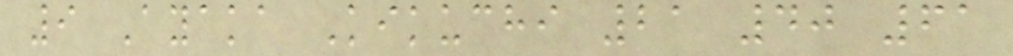9 Ayaka Kikuchi 21 40 61
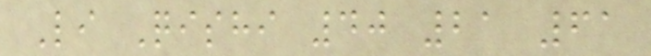Li Qishi 40 21 61
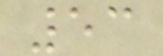53
